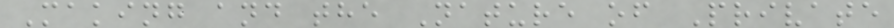Making and the Nature of Private
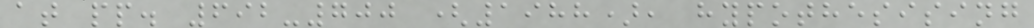at pp. 692-700 (1988), hypothesising
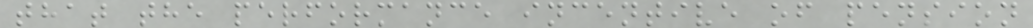that the performance incentive of pension
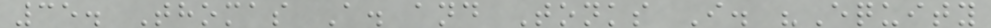35. Thomas A. and Tonks I. "Equity
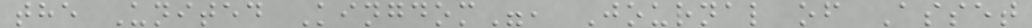the United Kingdom", Journal of Asset
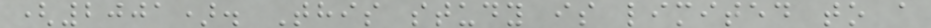(2001). This study is limited to a
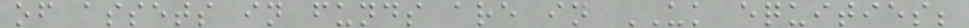of assets in funds are in UK equities;
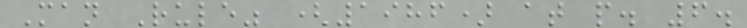Man Rule" (1986) at p. 6.
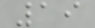19
